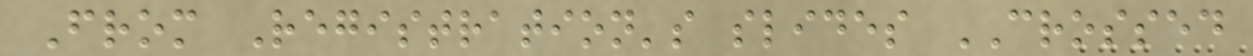From Registration's slides CROSSED
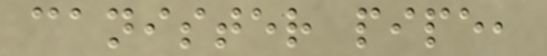canister pipe,
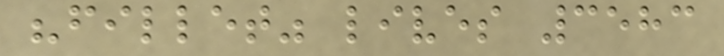"fillet" lives 3583
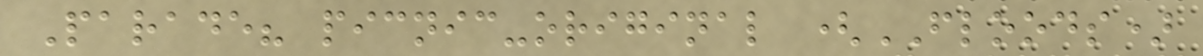Parade? picnic-original (FLOODS)
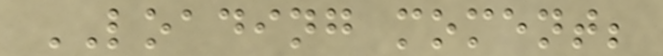LOADING moment;
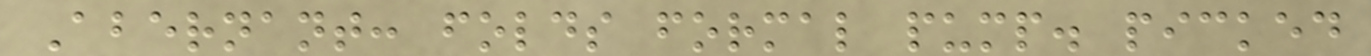Abernant: folds formal pump. picked
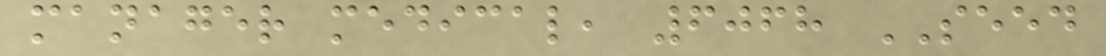manager medical, 6068 SEED
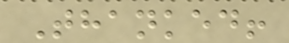Thanked!
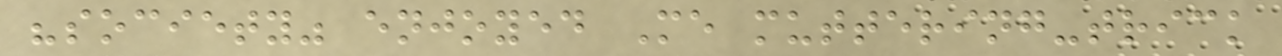"society" enjoyed Me muttering-trick
